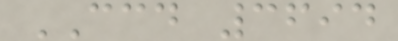CCD 3694
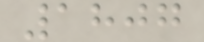1807
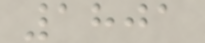1801
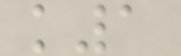k1
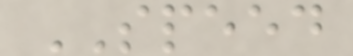SPEED
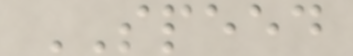SPEED
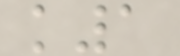k1
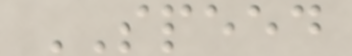SPEED
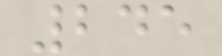245
